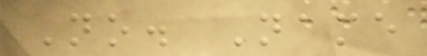No. Name
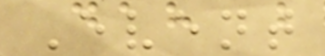Event
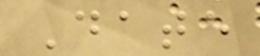Date
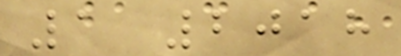1 2018
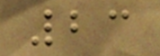23
